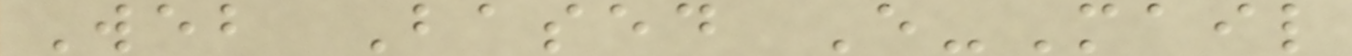Web Based E-Mail
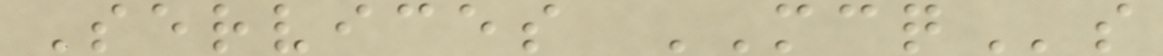Services MCQs
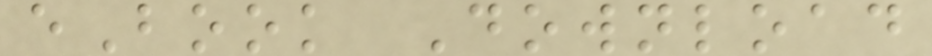eBook Download
